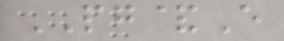PG&E
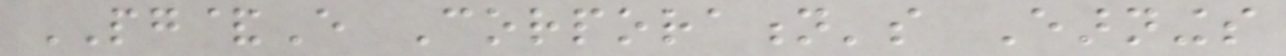PG&E Corporation's Earnings
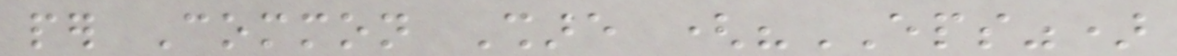per Common Share ("EPS")
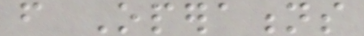from Operations
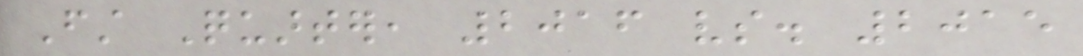First Quarter, 2016 vs. 2015
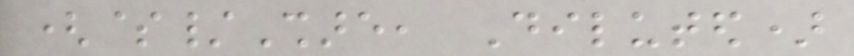($/Share, Diluted)
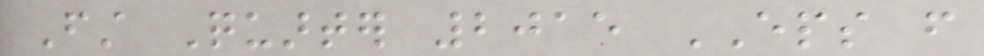First Quarter 2015 EPS from
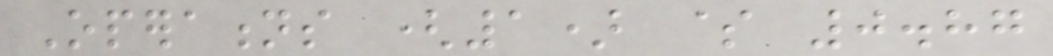Operations (1) $ 0.87
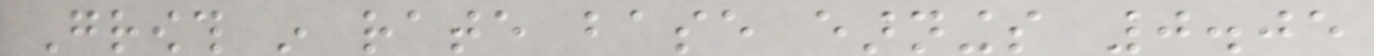Growth in rate base earnings 0.05
